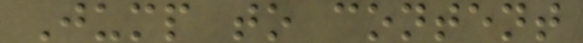Jump to content
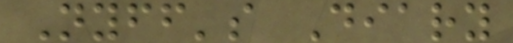Nyff's Diary
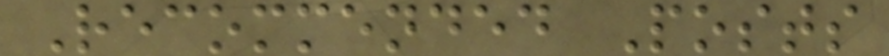Recommended Posts
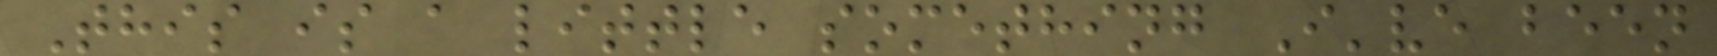This is a little something I've been
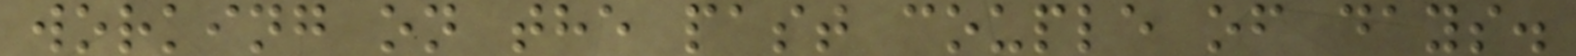working on the past couple of days.
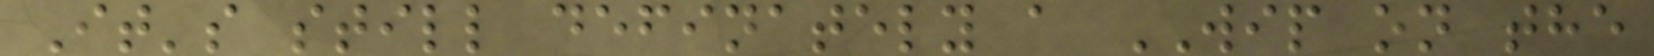It's still definately a WIP on the
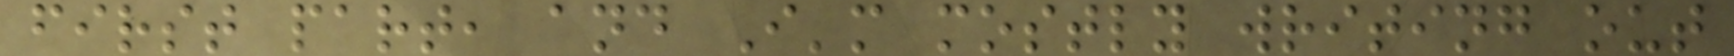first part, and I'm mostly writing out
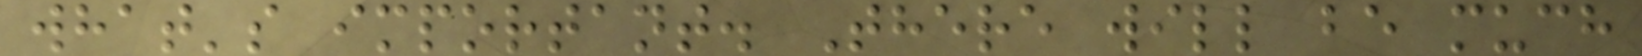what's important. There will be much
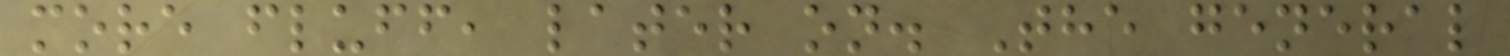more fluff, later on. The general
